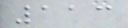113
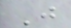J
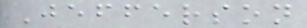Jefferson
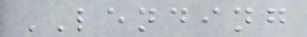LENDING
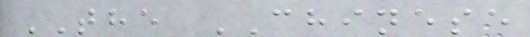THE CHINESE
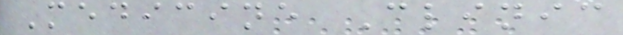Medicine Clinic
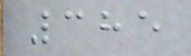385
